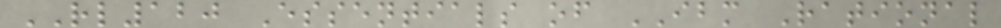RL120 Essentials of IBM Rational
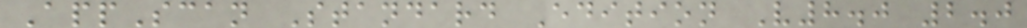AppScan Standard Edition V8.0 2.0
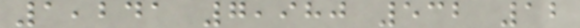1,241 7,980 532 12
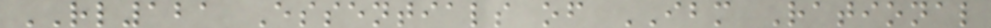RL121 Essentials of IBM Rational
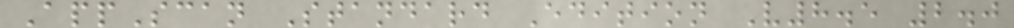AppScan Standard Edition V8.5 2.0
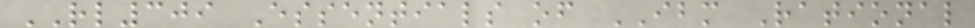RL309 Essentials of IBM Rational
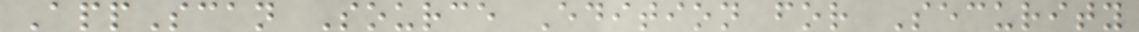AppScan Source Edition for Security
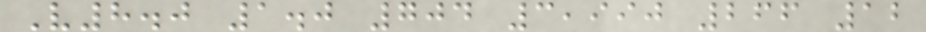V8.0 1.0 704 3,990 266 12
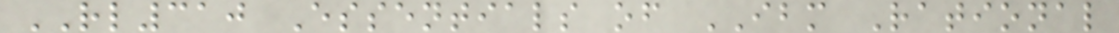RL310 Essentials of IBM Rational
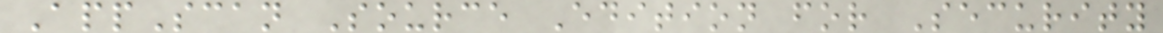AppScan Source Edition for Security
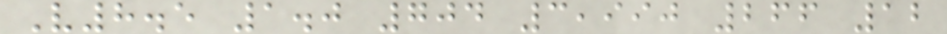V8.5 1.0 704 3,990 266 12
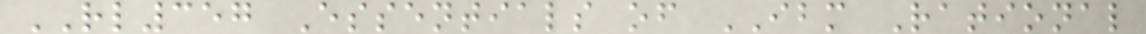RL357 Essentials of IBM Rational
